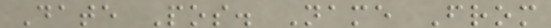Date Pos. Name From
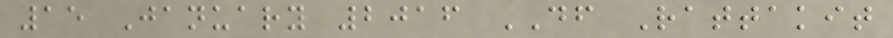15 January 2016 DF Rattakit
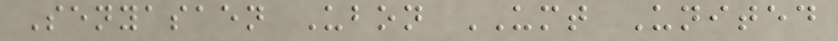Senyasaen Ubon UMT United
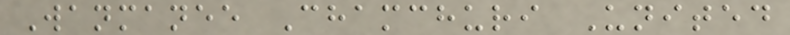Wanmanee Chamchuri United
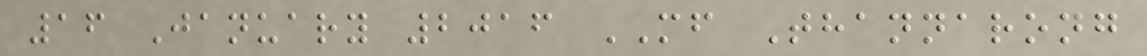16 January 2016 MF Thannarong
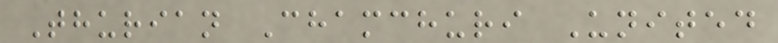Thurian Chamchuri United
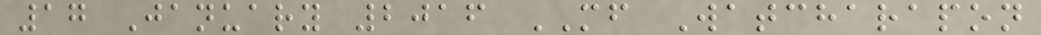17 January 2016 MF Watcharapon
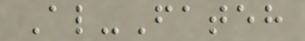Al-Fateh
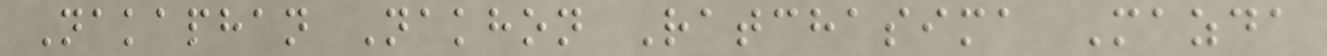Nakaphan Nakhon Ratchasima Mazda
